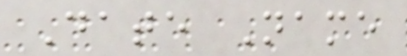Date Name
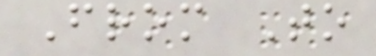From To
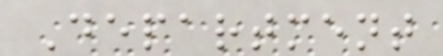Department
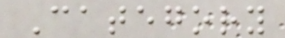Category
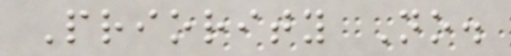Priority No.
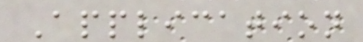Application
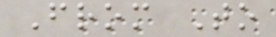From To
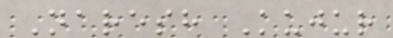Naresh Kujur
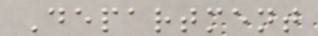Department
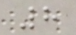8
